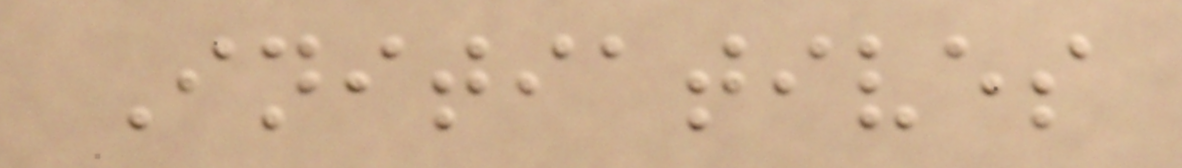Initiatives
